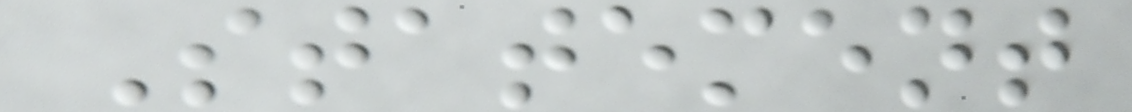Statement
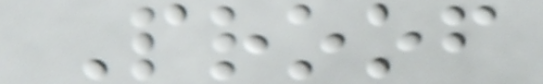Proof
